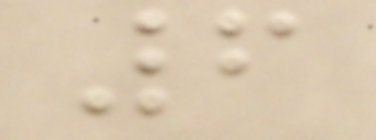6
